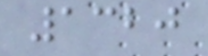1320
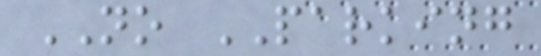NO PARKING
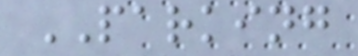PARKING
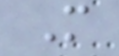M
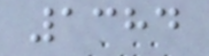1384
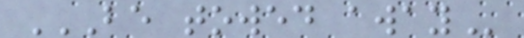BE TOWED AWAY
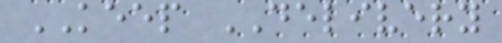KEEP DELIVERY
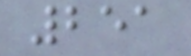251
